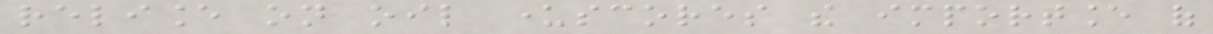reliance on oil underscores the importance of
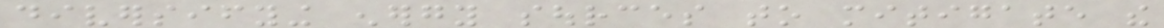diversifying energy sources to mitigate the
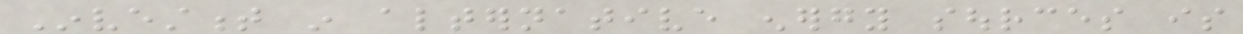Investment in alternative energy sources is
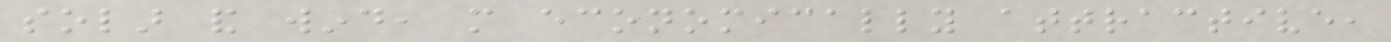solar and wind, more economically attractive,
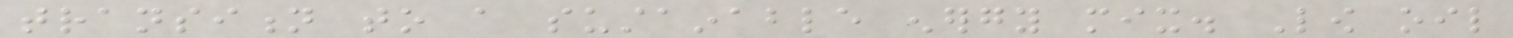transition to a sustainable energy mix. Low oil
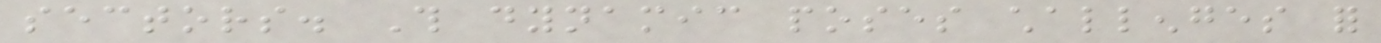sectors. This dynamic poses challenges for
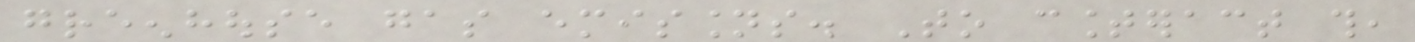greenhouse gas emissions. To counteract this,
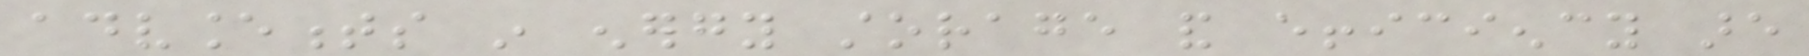advancements in energy storage and efficiency are
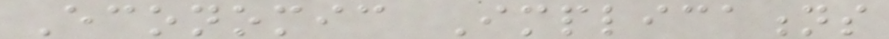Economic Implications
